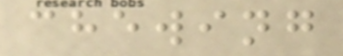chewing
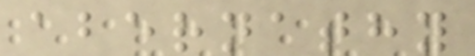abernathy
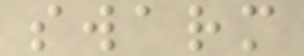swarm
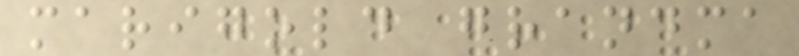marigold grandma
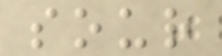sour
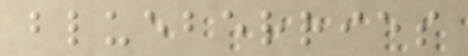blueberries
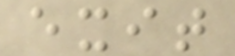exit
